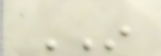IN
